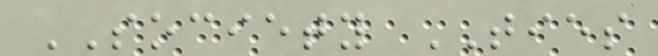SOCIETY TIES
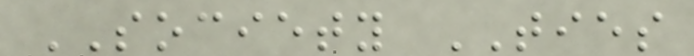SOCIETY TIES
